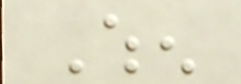When
